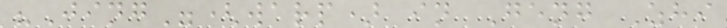"Jing"(warp) in Geng Zhi
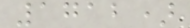1712)
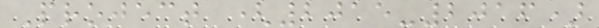Project (2015-2016)
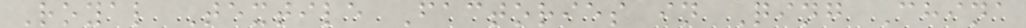Royal Textile Factories in Qing China
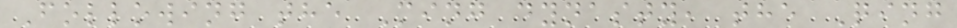Following the Ming dynasty, the Qing
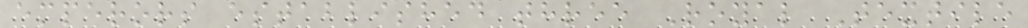emperors established three Royal Textile
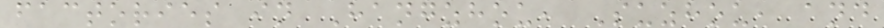factories in Hangzhou, Suzhou, and
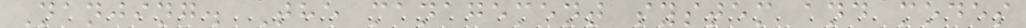Nanjing. The management system and modes
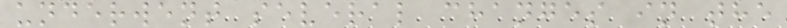underwent several changes in the
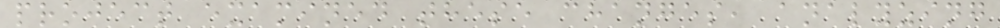project examined these changes, analyzing
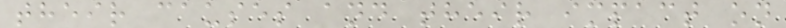their causes and their impact on
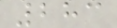283
